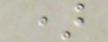)
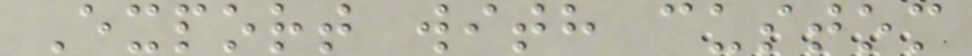Export with custom
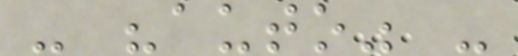- "auto" -
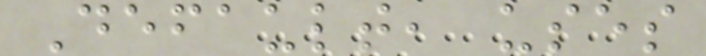Default, uses
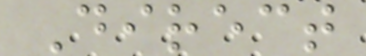Direct
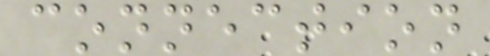connection
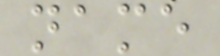name
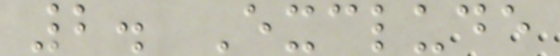2. Exclude
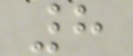8
